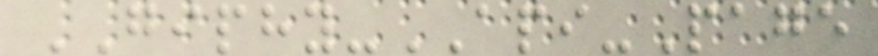GIPHY-API-Page
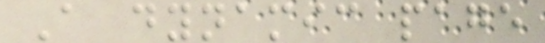A dynamic page
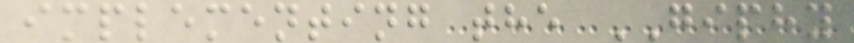implementing the GIPHY
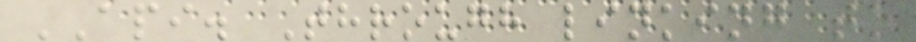API. Through linking to
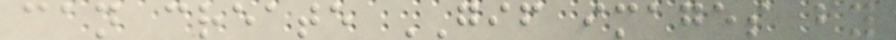can create GIF images by
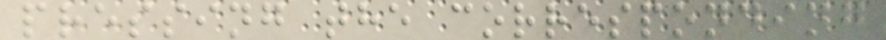pressing the corresponding
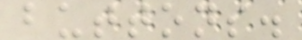buttons.
